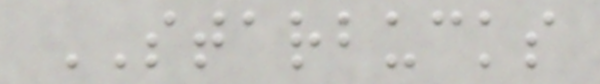STARBUCKS
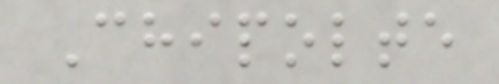Chipolte
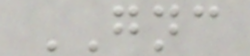GNC
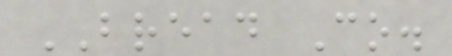BREAD Co.
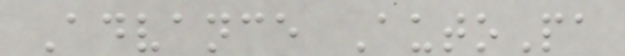Advance AutoPa
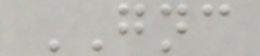GNC
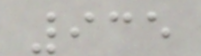935
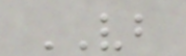VB
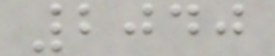2040
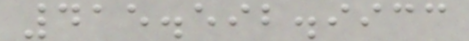415.592.9933
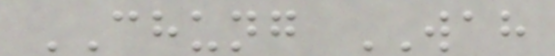CHUNG WAH
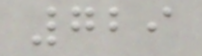729
